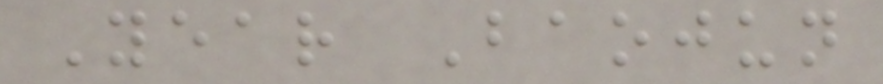Year Baojun
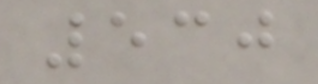530
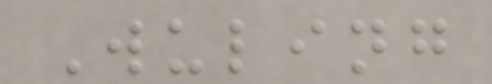Wuling
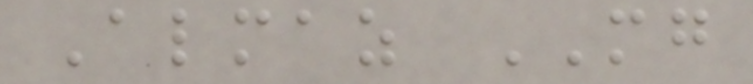Almaz MG
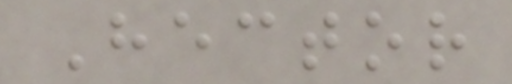Hector
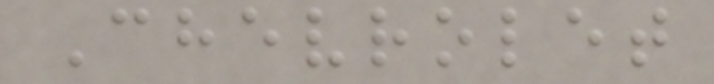Chevrolet
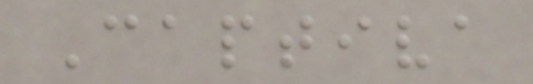Captiva
